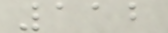112
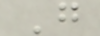G
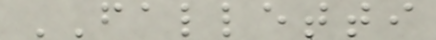FALLETTI
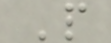P
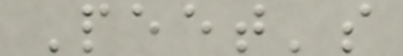Peet's
